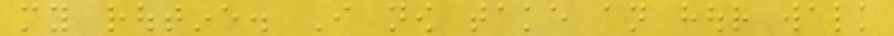my routine. I now take an hour walk
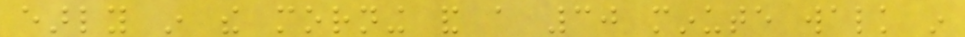early in the morning and a 30 minute walk in
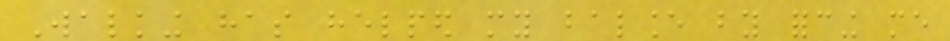Walking has helped my balance by forcing me
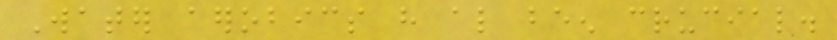Water aerobics have also been crucial.
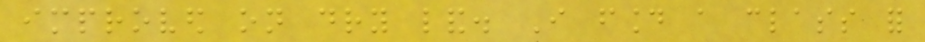improved on dry land. I found a class for
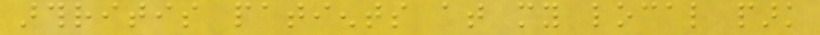arthritis patients at my local park
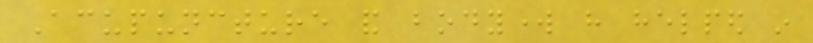Acupuncture and bodywork have helped in
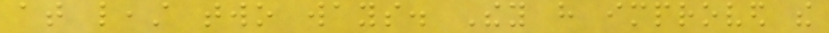at least two ways. They have improved the
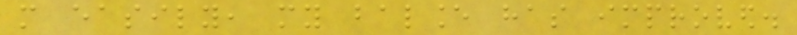more easily, my balance has improved.
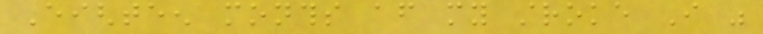Eighteen months after my stroke I was
